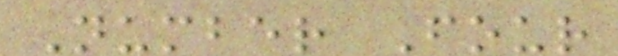Number Four
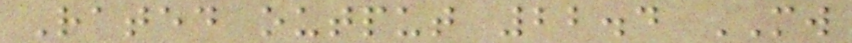Rated output 22.4 MW
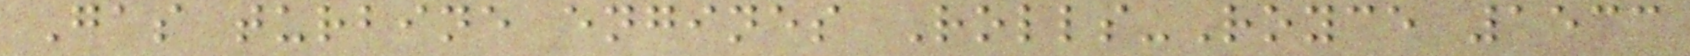Gas turbine engines Rolls-Royce 1533
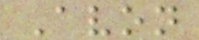Avon
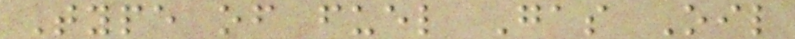Type of fuel Gas Oil
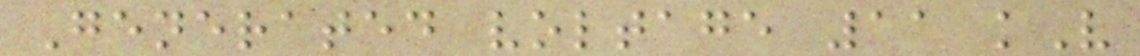Generated voltage 11 kV
